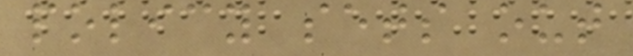policy sets out
